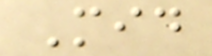Mid
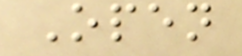Open
